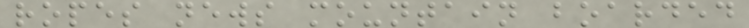ropes news mountain boarded
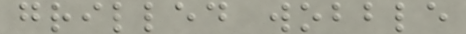grilled wobble
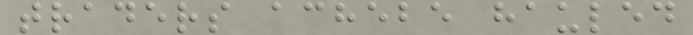traders achebe hauled
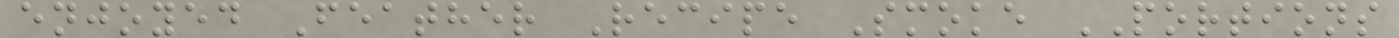enjoyed Feather Recipe Smoke PORTIONS
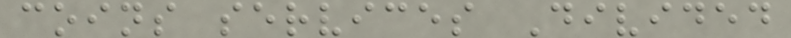coins services Divided
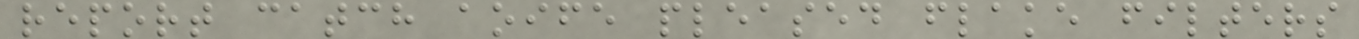report catch aoife pleased flake filters
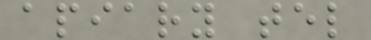apiary tel
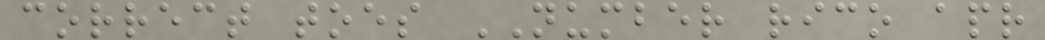correct toes NUMBER rico apr
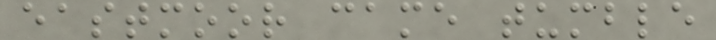eastmoor came tumble
